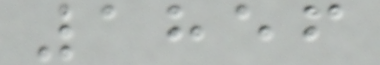1856
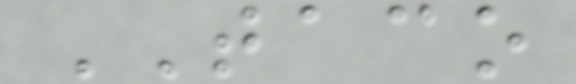TACO
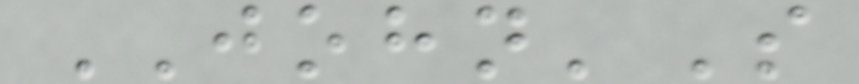JOHN'S
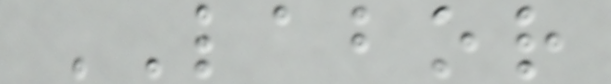LABOR
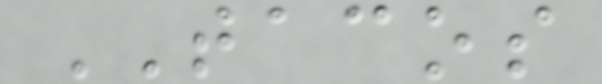TACOS
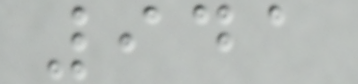941
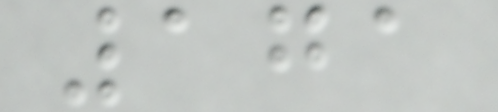171
